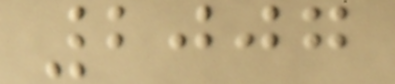2007
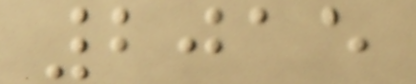2015
